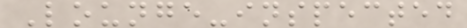Lounge-inspected
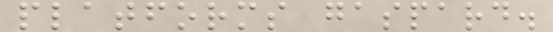platforms gaspard.
